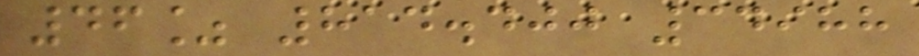46% 814.400 34988
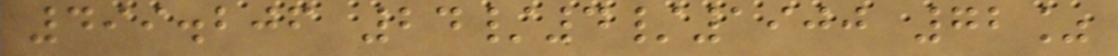499.206 24/4/1900 72%
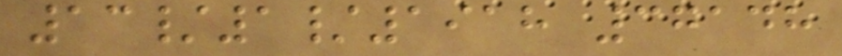13/1/1918 37148
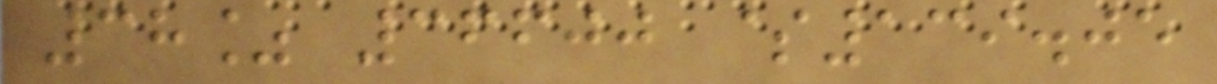38% 36600 $139.05
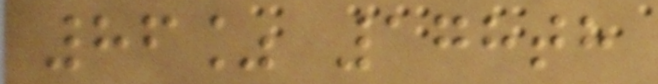86% 178th
